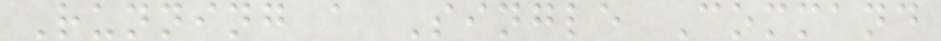Running a Single Command
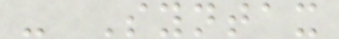- Syntax
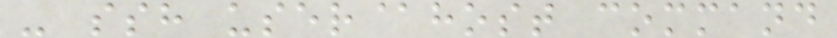- ssh user@host command
